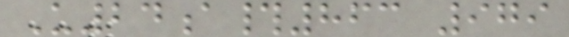U24a#863 979
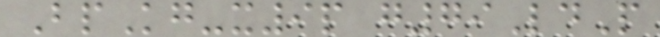BpKg-x9p g79LdP
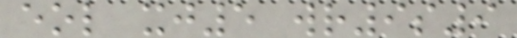eol xj5 wr9s9
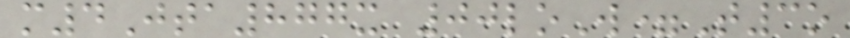m4Jta877x 00loW=T3o
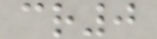cr0
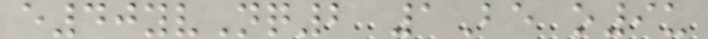e40yvNq2 1Be o9u
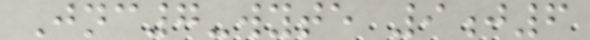Jnc7-wyte 9j6
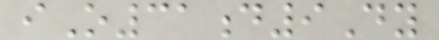iO31d9Dy
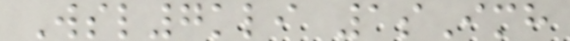Wsl7kli 1sImh
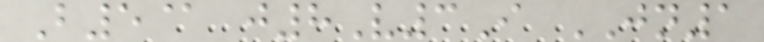B5@ j8V3I JN1
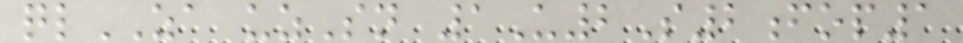qlZA uzSn 1U2S2fop1
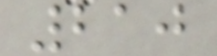210
